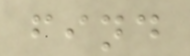find
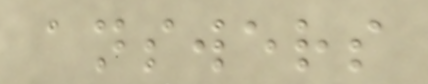answers
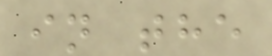in the
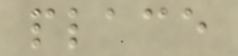place
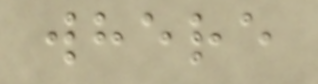where
